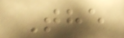The
